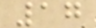17
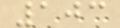103
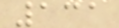131
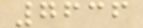7636
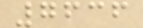7636
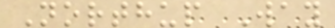Northup Way
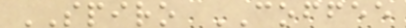SPIRO COFFEE
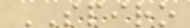SPIRO
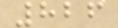826
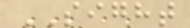SIGHT
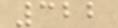322
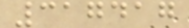317417
